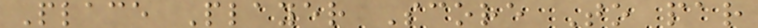Place Player Score To par
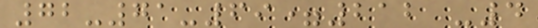72-71-69=212 -4
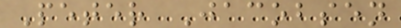Peter Jacobsen
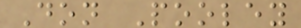Don Pooley
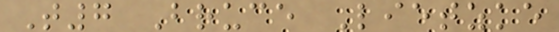T7 Bruce Lietzke
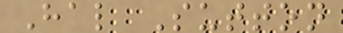Hal Sutton
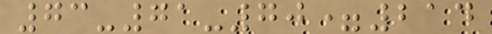73-71-70=214
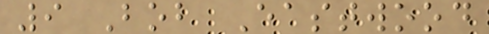9 Bob Eastwood
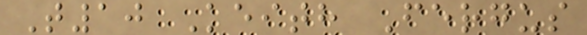T10 Keith Fergus
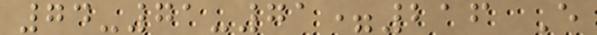74-71-71=216 E
